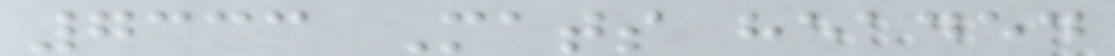7333 Mats headed
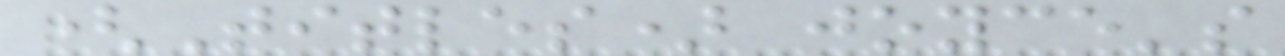(Titles) joyce's
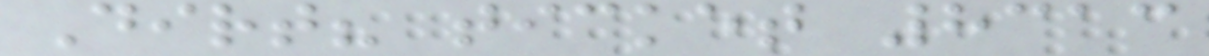Dirt? ticket 8313
